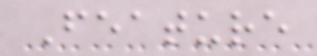Feature
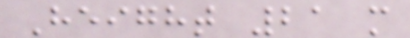Height 21 m
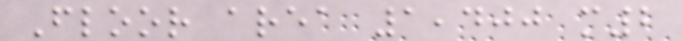Floor area 1,400 m2
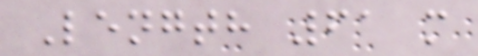Length 61 m
